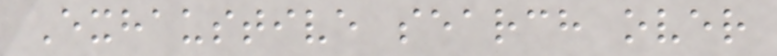Exhaustive search over
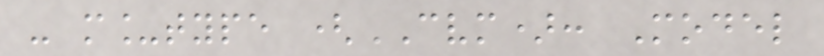- m_type (CVM): Model
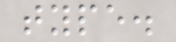type.
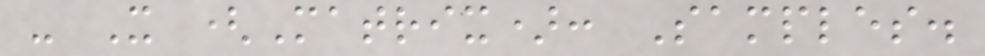- X (Matrix): Samples.
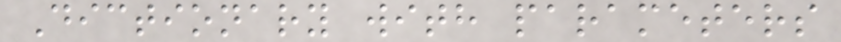Dictionary with parameters
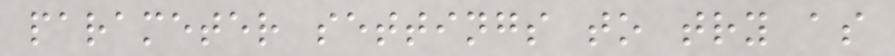parameter settings to try as
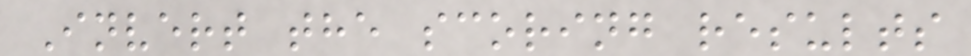Invert the scoring results
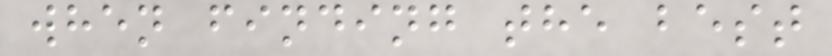when finding the best
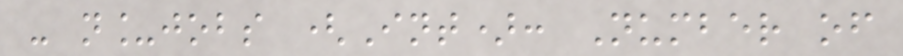- n_jobs (Int): Number of
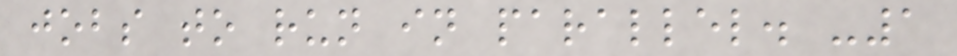jobs to run in parallel. -1
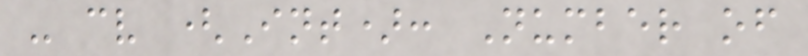- cv (Int): Number of
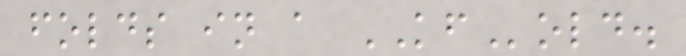folds in a KFold.
